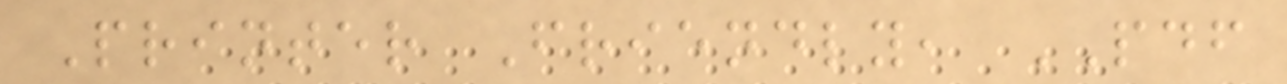Printer Friendly, PDF
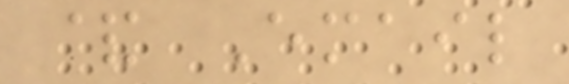& Email
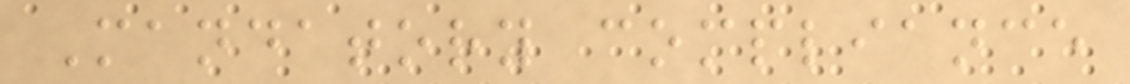Mandatory compliance
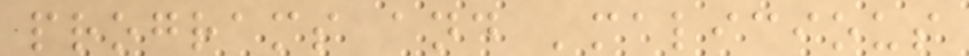programs and 'malicious
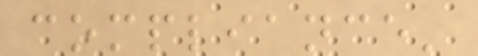compliance'
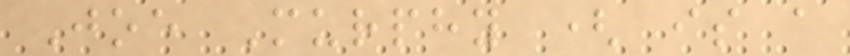Joe Murphy ( is a
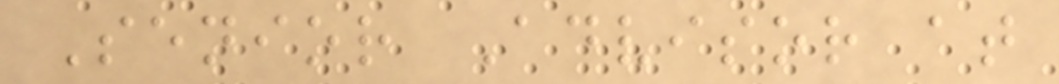Senior Advisor at
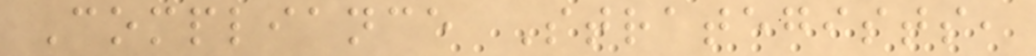Compliance Strategists,
